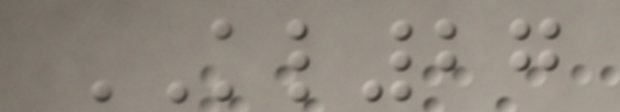KL27
